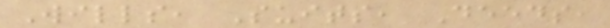Wills, Suits, Deeds,
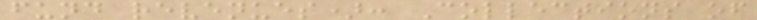fund revenues): Collections of
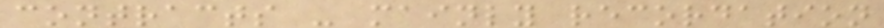contracts - mainly recordation
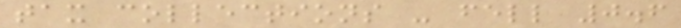tax collections - fell 0.6
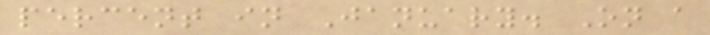percent in January. On a
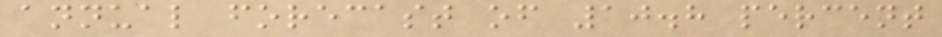annual forecast of 10.8 percent
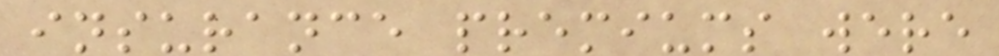insurance premiums were
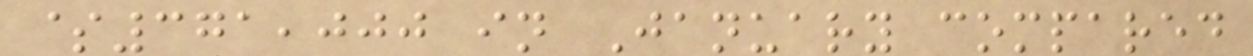$371,000 in January compared
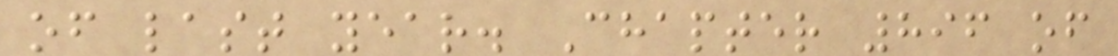of last year. Chapter 896 of
